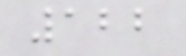122
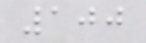100
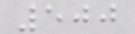500
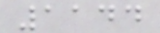1144
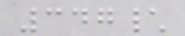347\
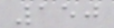150
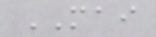MAI
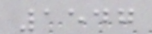1547
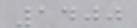1400
